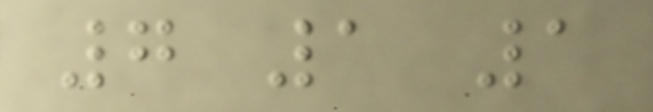7 1 1
